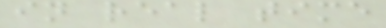in real time
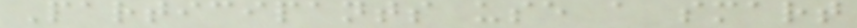Participants use a smart
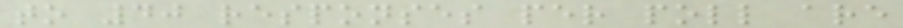to 40 responses per poll are
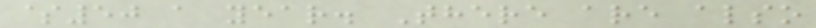$50 a year. There are also
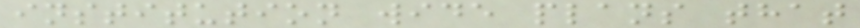institution wide plans that
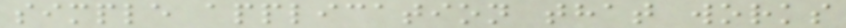simple application that works
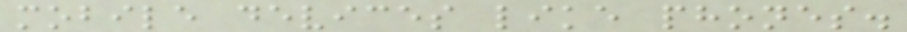mobile devices like phones.
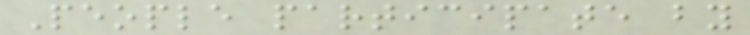People participate by
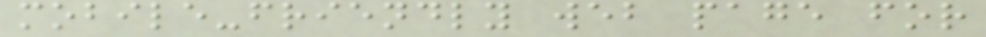mobile-friendly web page for
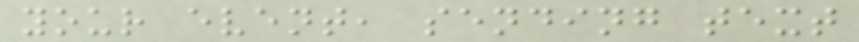your event, sending text
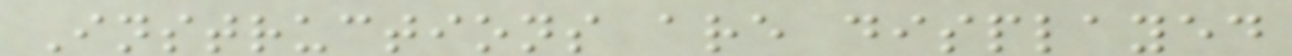Instructions are displayed
